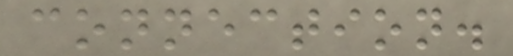connection.
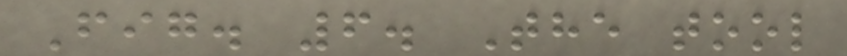Fig. 6. The tool
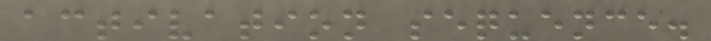activation sequence.
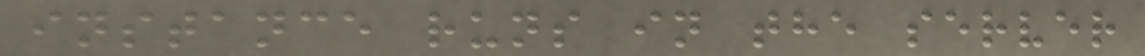instance runs in the server
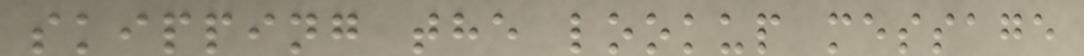skipping the lookup message
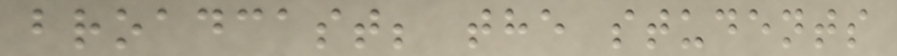broadcast; the students
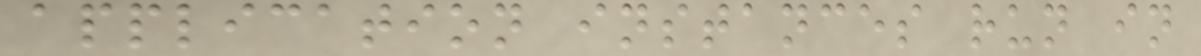application instances run in
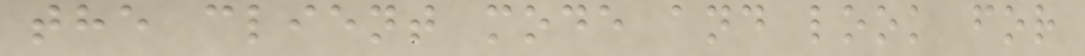the client mode and look for
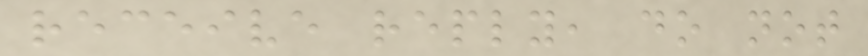receive reply, do not
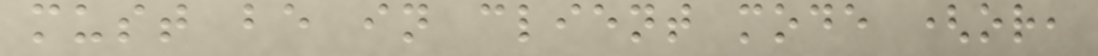must be in client mode (or,
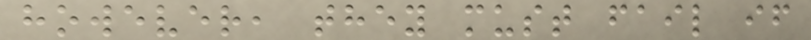however, they must fail if
